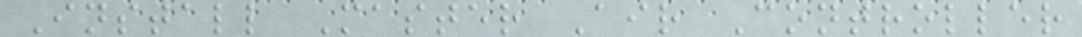Install Master Air Controller
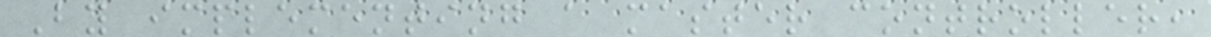By implementing a master controller,
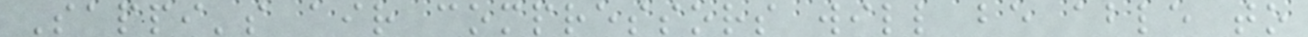Sappi's air compressors will be able to
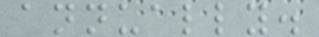annually.
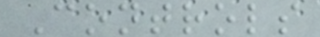Controls
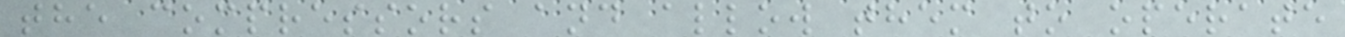the compressors and allow them to operate
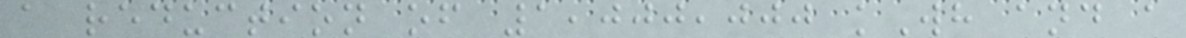a reduction of 1,000,000 kWh and a
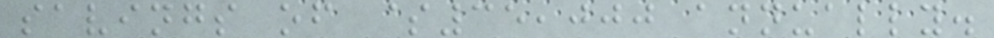savings of $35,000 annually.
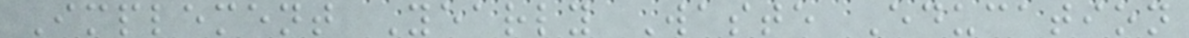Implement Yearly Waste Education
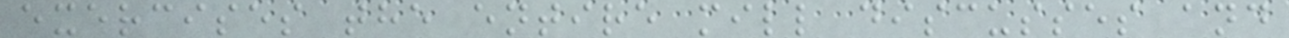exercises the entire mill discusses and
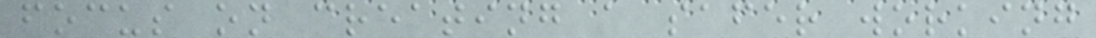focus on creating a safer working
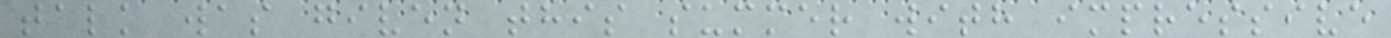talk was given this summer with impressive
